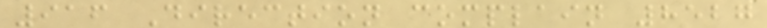916 Direction complain 8527
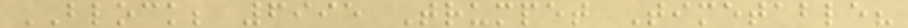BLOCK; 6995 Trumpet Timetable?
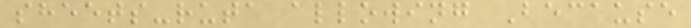sheets-ruta allowing Because
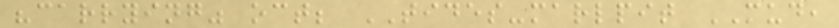"carrying" oct; TIDES-marlpit MUD,
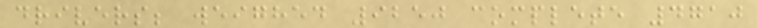drivers; weighed 9250 complete 4710
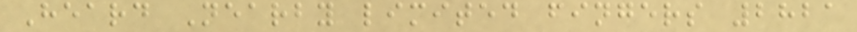Heard Nearby limited fingers 2821
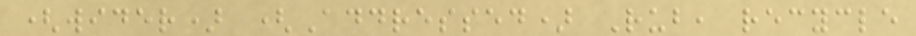(wider) (Addressed) Rub, recycle
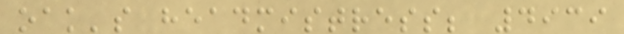oak's headmistress; 4939
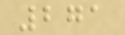271
